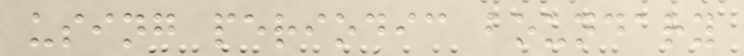using periodic boundary
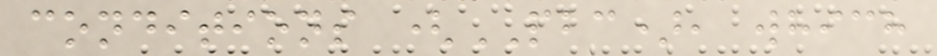conditions (PBC), which
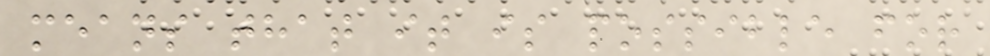means that it is possible for
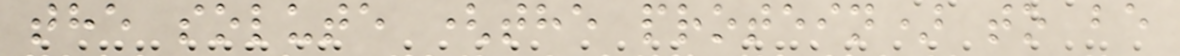the solute (the protein) to be
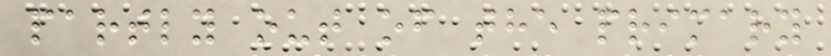partly out of the primary
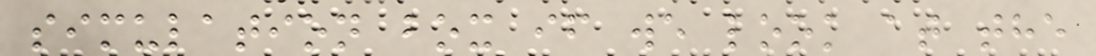simulation box if we look at the
